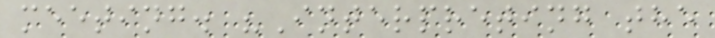meeting. "Interpreting the
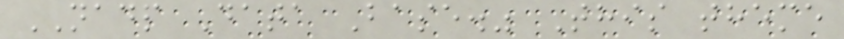NADP Data Base." This theme
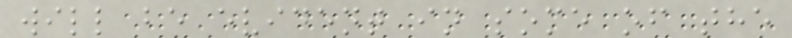will be evident in some of the
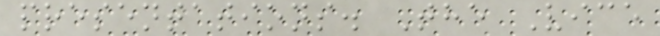presentations. The Vice
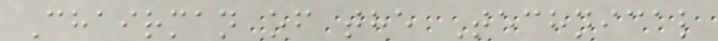Chairman of the Technical
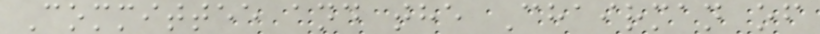Committee and the Chairman of
